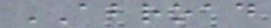ABROAD
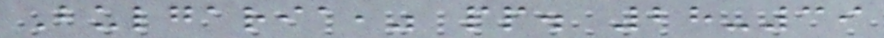Bulgaria," pp. 28-39
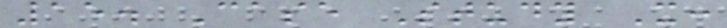15. Case Study X:
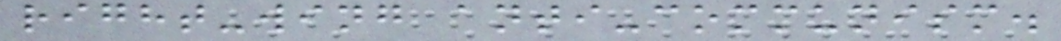right-wing anti-communism.
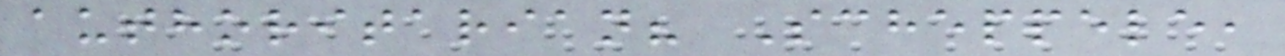authoritarian? Scheppele,
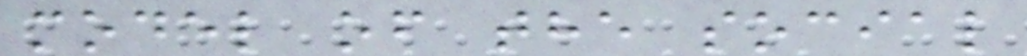model of the social
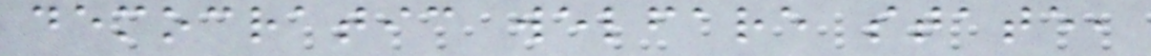democratic welfare state,
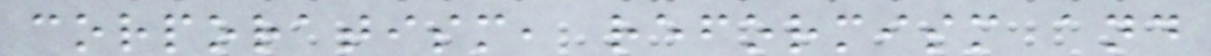corporatism, reformism and
